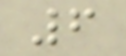6
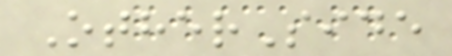OtherSide
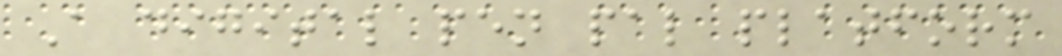A digital pen pal platform
